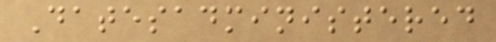Datesadministered
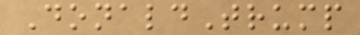DonaldTrump
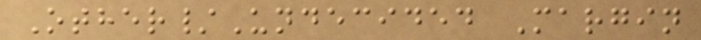Other/Undecided Margin
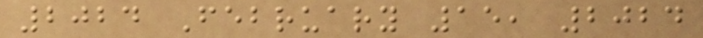2024 February 15, 2024
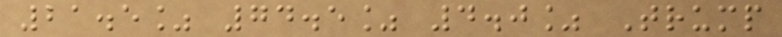21.5% 74.5% 4.0% Trump
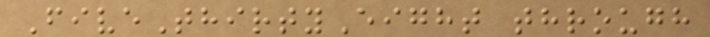FiveThirtyEight through
